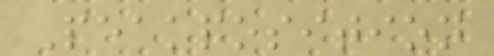Peakposition
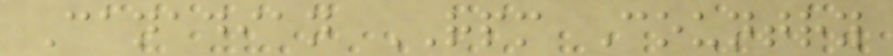Canadian RPM Country
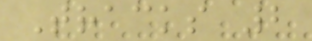Tracks 2
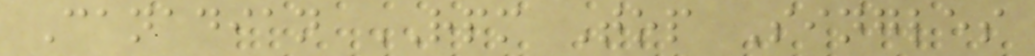Canadian RPM Top Singles
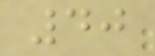40
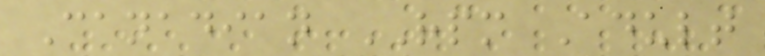Canadian RPM Adult
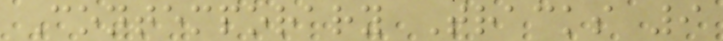Contemporary Tracks 9
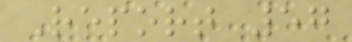Report 57
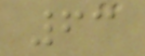63
